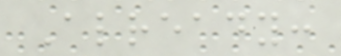Already:
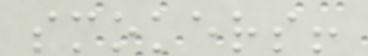smokers!
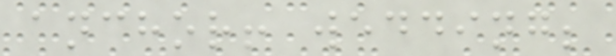anchor! wedding;
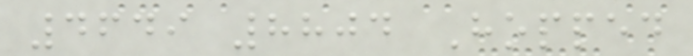4649 8804 Hopped
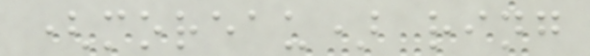(moreau) ring
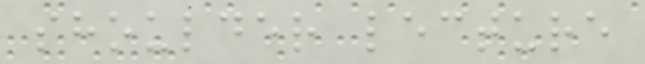shoulder lecture
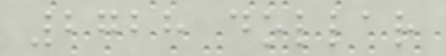2728 dollar
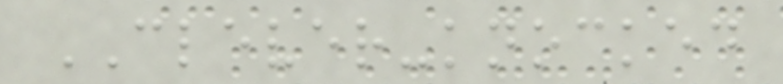CLEVER-knocked
